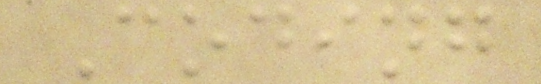Coding
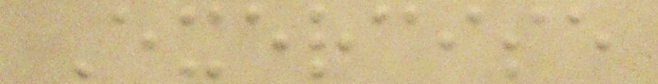Exercise
